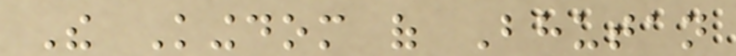The Kingdom of Bhutan
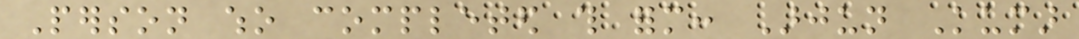Person who completed this form: Arjun Kumar
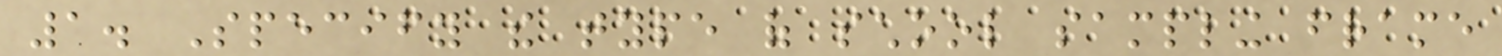1. Specify the type of school sampling frame
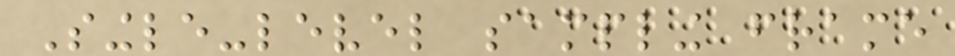Single-level sampling frame
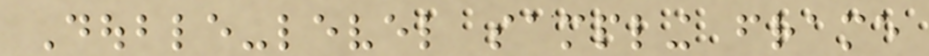Double-level sampling frame
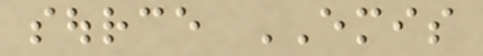source EMIS
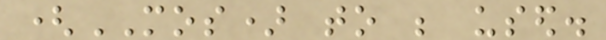(MOS) to be used.
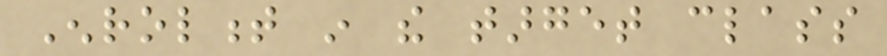Enrolment in the target class
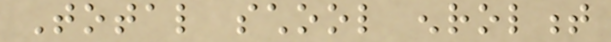Total school enrolment
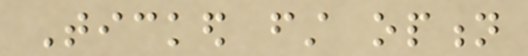Ticked first option
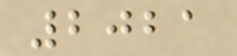2021
